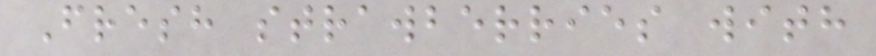Fresh strawberries with
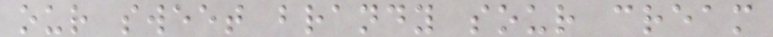our sweet brandy sour cream
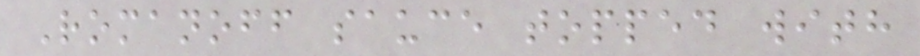Romanoff sauce topped with
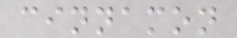cinnamon
